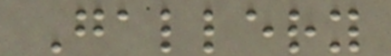Gallery
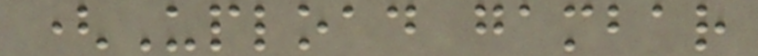(Upload gambar
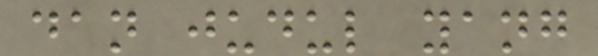dan judul yang
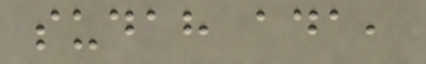sudah ada,
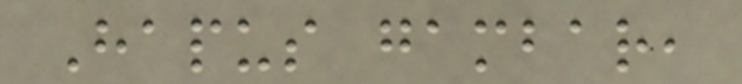Hapus gambar,
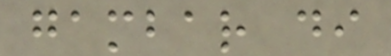gambar di
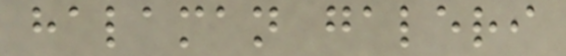halaman galeri
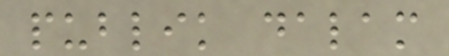publik dalam
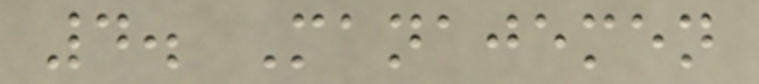4. Manajemen
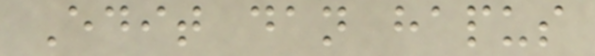Edit dan hapus
